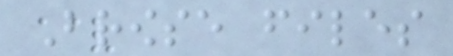Browse files
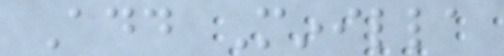Add Minilla
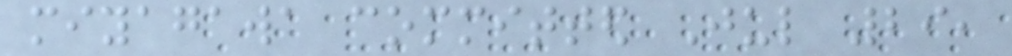miyagawa committed Jul 29,
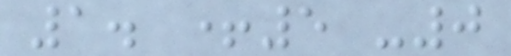1. +5 -0
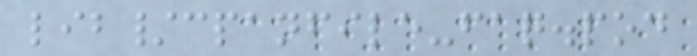lib/cpanfile-faq.pod
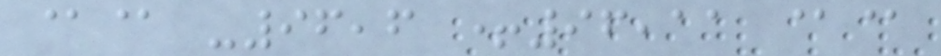@@ -96,6 +96,11 @@
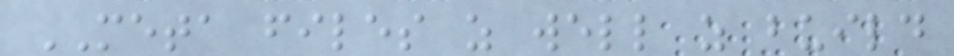META files as well as build
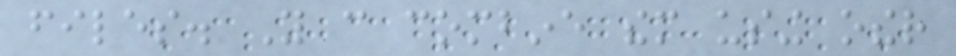files. You can combine them using other
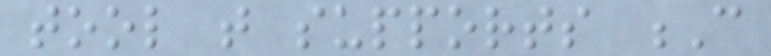tool that supports C
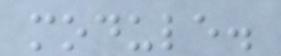module.
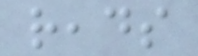reads
